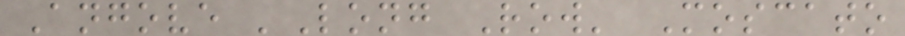Angove 'Long Row' Moscato
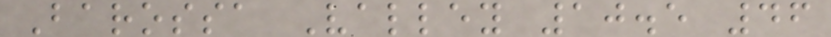Barossa Valley 10.5 46
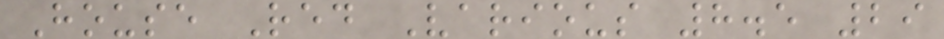House Red Various 8.5 29
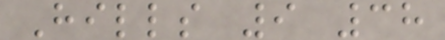Hills 9 38
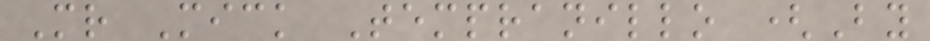Mr Mick Tempranillo (By
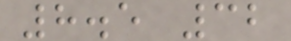8.5 32
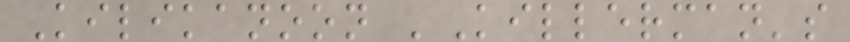Kilikanoon 'Killerman's
